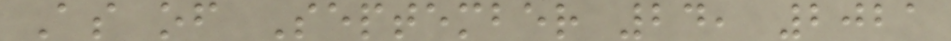As of September 24, 2021
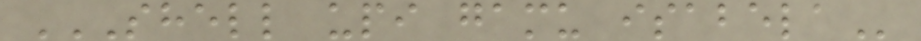SHELL UPI GAMU ISABELA
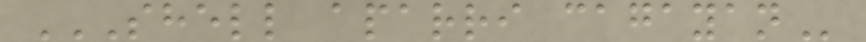SHELL APARRI CAGAYAN
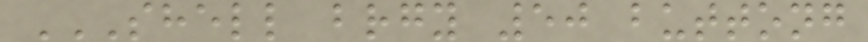SHELL BRGY 50 BUTTONG
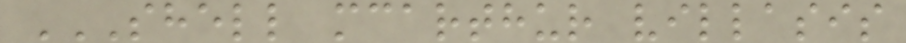SHELL MCARTHUR VILLASIS
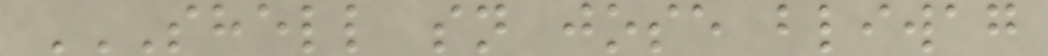SHELL SN JOSE BLIWAG
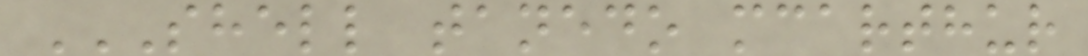SHELL TANEDO MCARTHUR
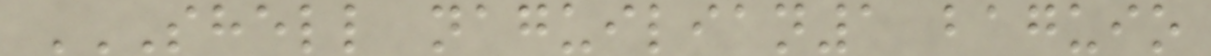SHELL NAGUILIAN1 BAGUIO
